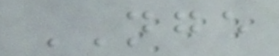NGE
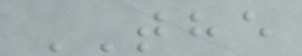THE
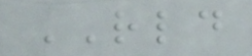RLD
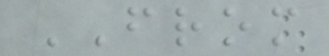FROM
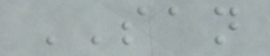SAN
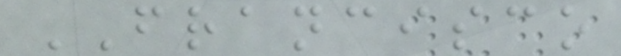FRANCISCO
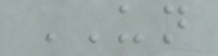UN
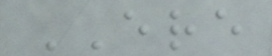ERE
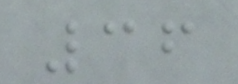36
